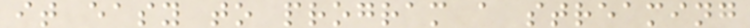it easy to program a streaming
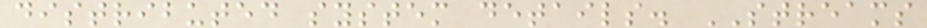distributed system details. STREAMS
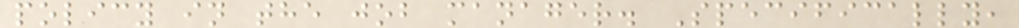policy in the job manager. Specifically,
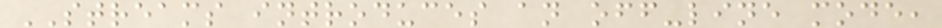STREAMS introduces an off-line mode,
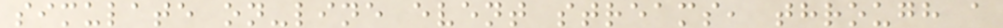simulate on-line event streams, through a
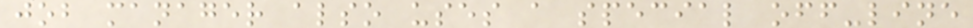job manager also uses a special off-line
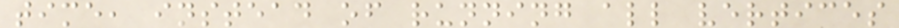time, instead of running all vertices
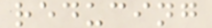reducing
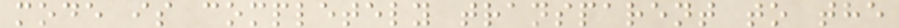mode is completely transparent to the
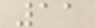11
